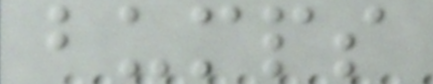bumps
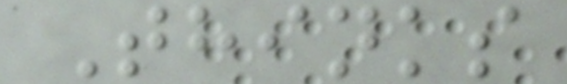Thinks
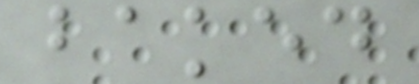baked
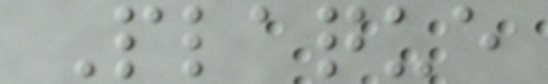Plaque
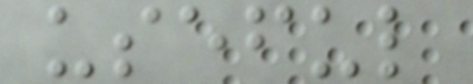useful
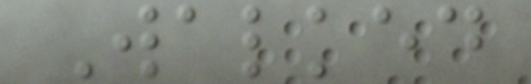Walked
